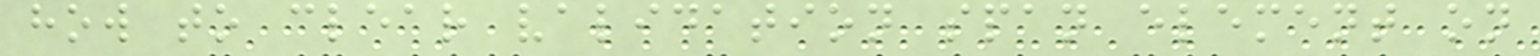how to clear validation span element on
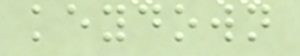keydown
